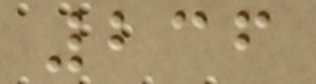236
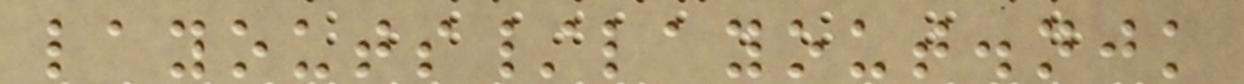layouts/layout.njk
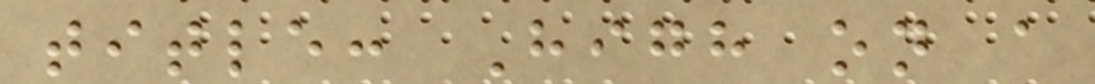title: High on a
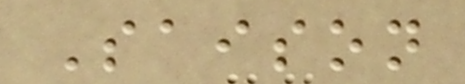Saison
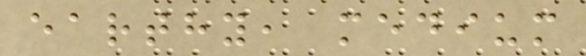earthy, medium
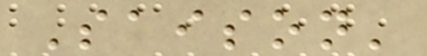Saison'
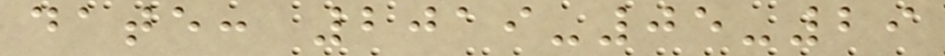date: 2019-05-29
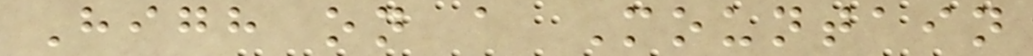High on a Mountain
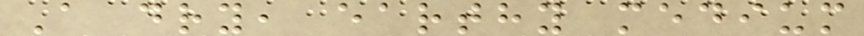A dry, earthy medium
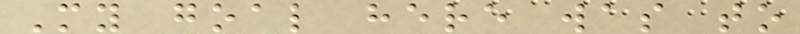My goal here was to
